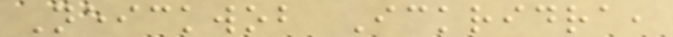Neickwob Ickridra,
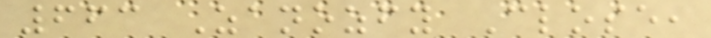663 Zanozfy Close,
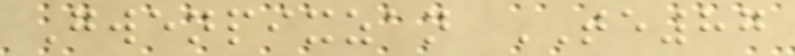Gwenpixzan TE87
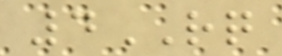4RQ
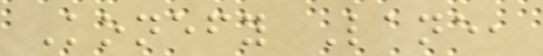Konefy Lane,
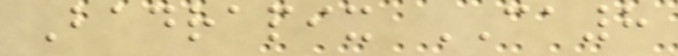Badrapix CA8
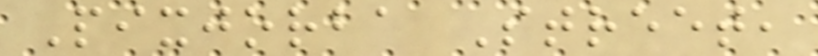Pixjorba Street,
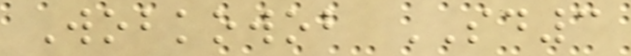Wobkowob SD3
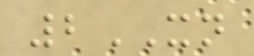2XN
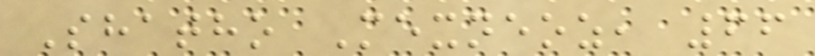Shatho Mexneoz, 66
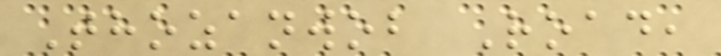Thozanwob Road,
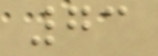73
